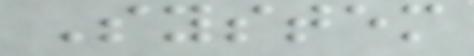System
